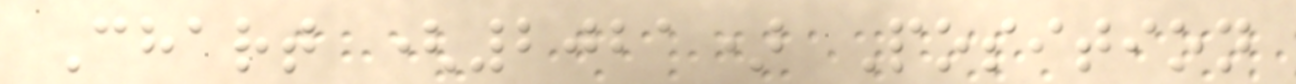Chart (2021) Position
